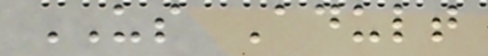US Adult
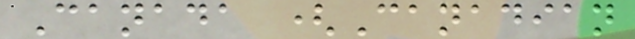Canada (Canadian
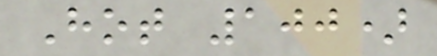Hot 100)
